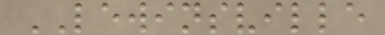LEWINSVILLE
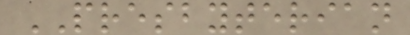PRESBYTERIAN
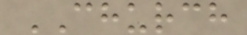CHURCH
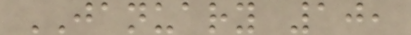JANUARY 10,
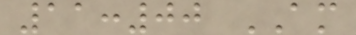11:00 AM
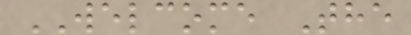WELCOME The
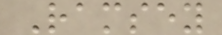Ramsey
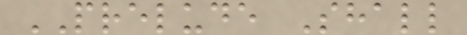PRELUDE Shall
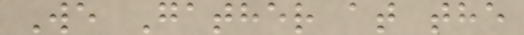We Gather at the
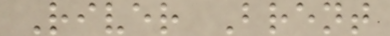River Brent
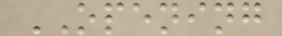OPENING
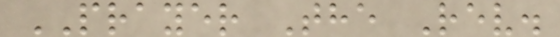PRAYER The Rev.
